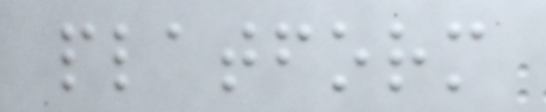platform
